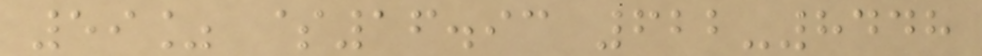59% $16.93 622-8448
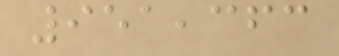951,363
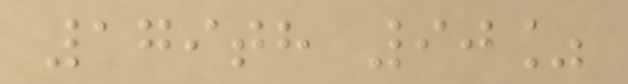179th 90%
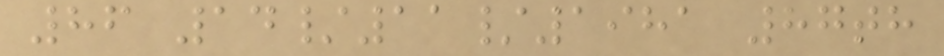86 14/11/1981 87th
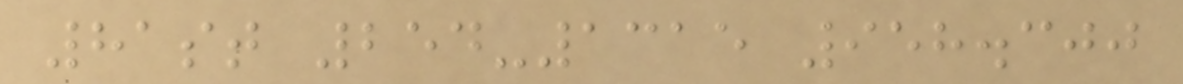81st 254-1315 958.300
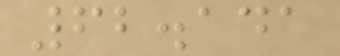62.141
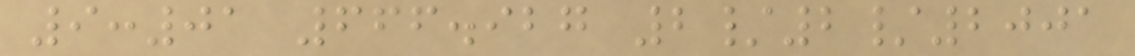9:01 666.927 2/2/2001
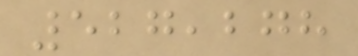527,278
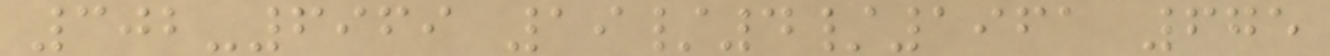302-6969 19/4/1961 675
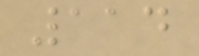114
